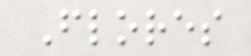Flores
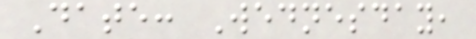Date: Wednesday,
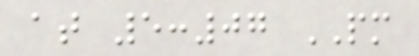at 5:07 PM
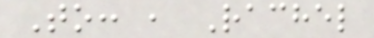To: , Rachel
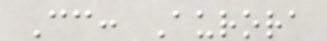Cc: Aurora
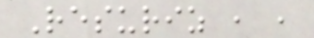Resuriz , ,
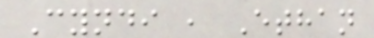Cyndi , Ethan
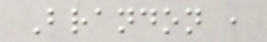Brandon ,
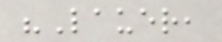"Lauer,
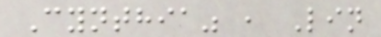Cynthia" , Lin
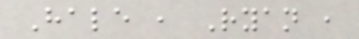Hale , Ryan ,
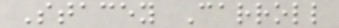Stacey Carroll
